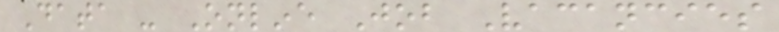Data - Online Job Vacancies
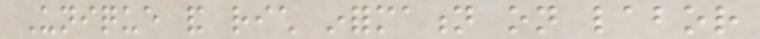Unique and rich information on labor
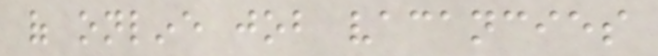of online job vacancies
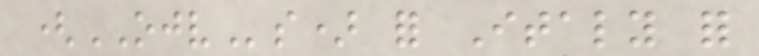(OJVs) for Italy for
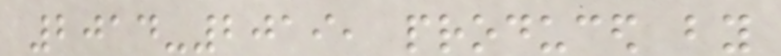2014-2019, produced by
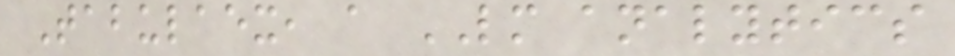Tabulaex, a LM analytics
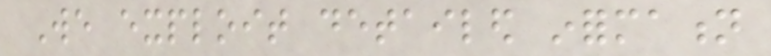We exploit detailed information
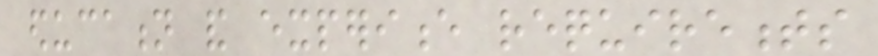education and experience requirements
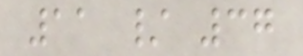11 / 37
